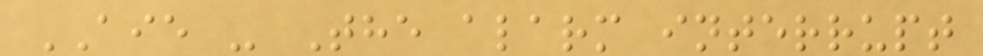AIE - The alarm interrupt
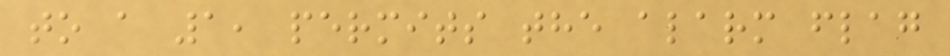to a 1, permits the alarm flag
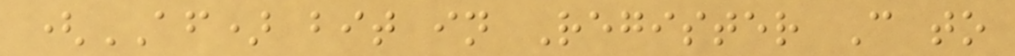(AF) bit in Register C to
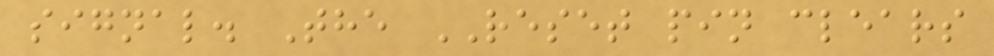signal. The RESET pin clears
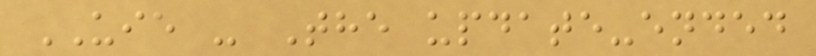UIE - The update-ended
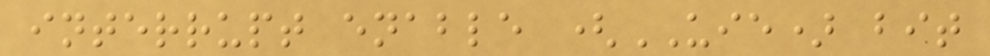interrupt enable (UIE) bit
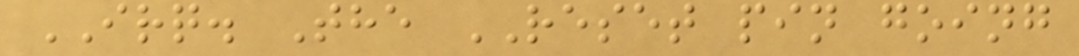IRQ. The RESET pin going
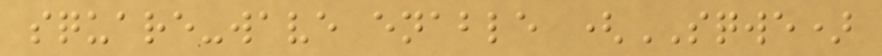square-wave enable (SQWE)
